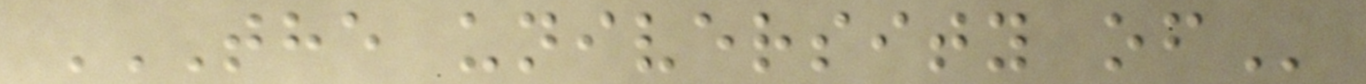THE UNIVERSITY OF
